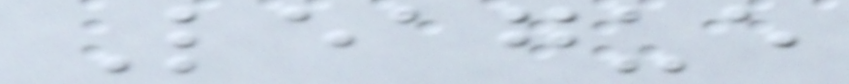League
